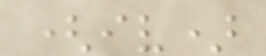(iv)
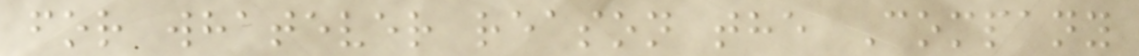for whatever reason the Company
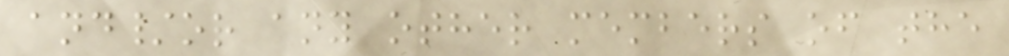and/or any other members of the
